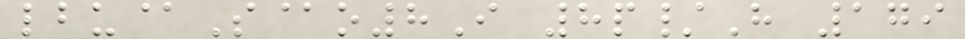lbu@S@o8I 8p/H 179
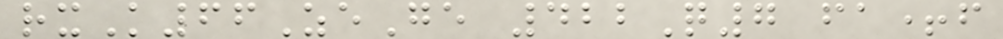rxK66ZeGe 422Q7 fa+f
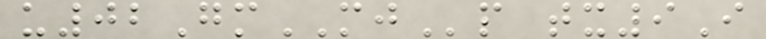u02GmMJp tx9I
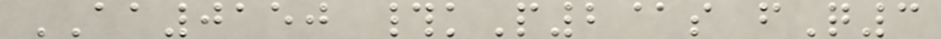AA0150 #kP2@s fQ3
